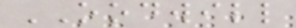OODWILL
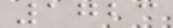1723
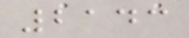2143
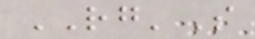RG'S
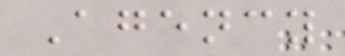Agency
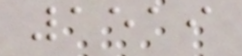1519
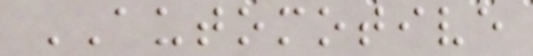AUTOMOTIVE
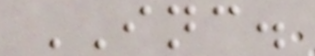INC.
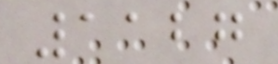1127
